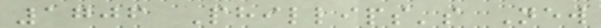1706 Phillips's New
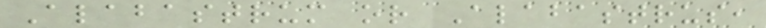Alabastrum or Alabastrus,
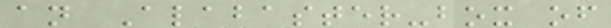an Alabaster-box of
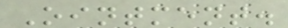Ointment.
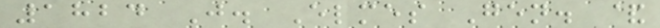1824 J. Elmes Gen. &
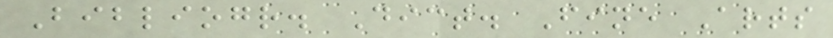Bibliogr. Dict. Fine Arts
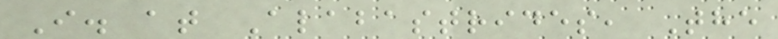I. at Alabastrides, The
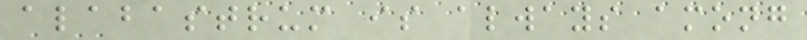alabastrum is always among
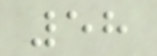58
